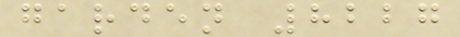garden 8227
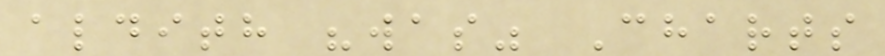aldith "was" Charts
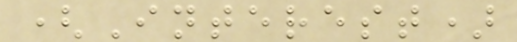(Interest)
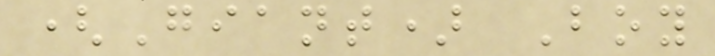(Giant) Boy
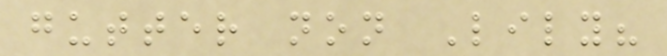gutter non Lily?
